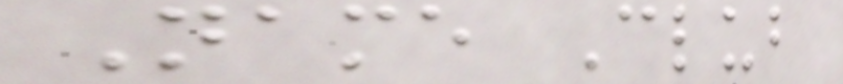Name Club
